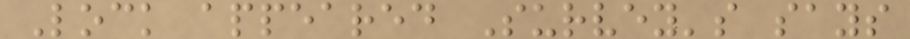Lock appeared Survey's says
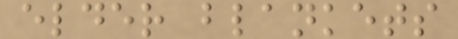elder blankets
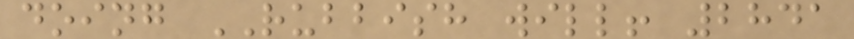doing RUBBISH will! 2841
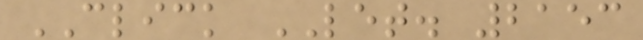CLICK LET. 2153
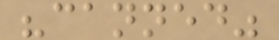"canned"
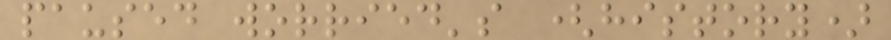paused worried's (history)
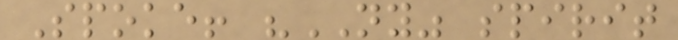Spoke! "NY" spirit
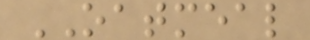OATMEAL
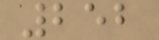252
